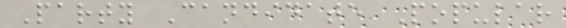Party Candidate Popular
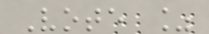Vote %
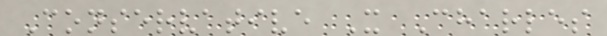Conservative X Charles
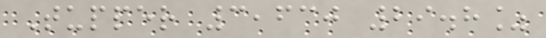Tupper 3,630 29.8%
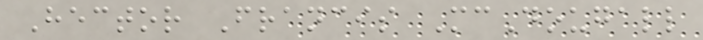Hector Francis McDougall
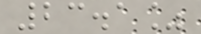23.1%
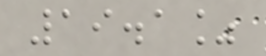19.1%
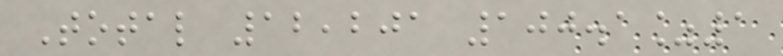Total 12,201 100.1%1
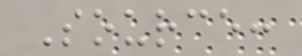Source:
